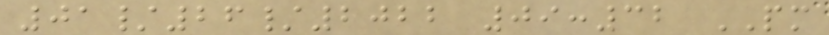01/26/2022 09:32 PM
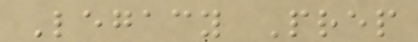Legacy Prep
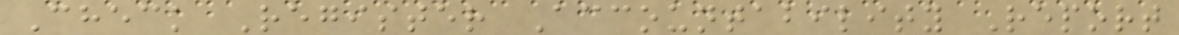Check Register Accountability Report
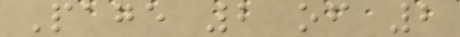Page 2 of 2
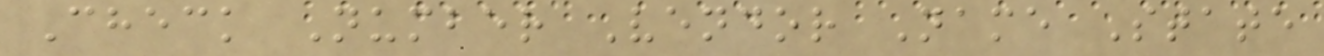Check Number Vendor Name State
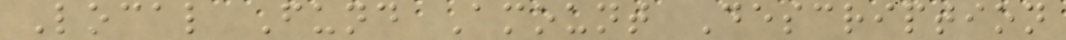Local Fund Amount Description
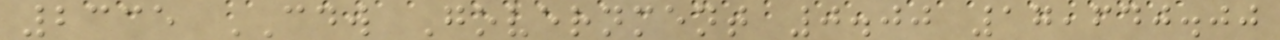2335 CDW Government 0.00 17,640.00
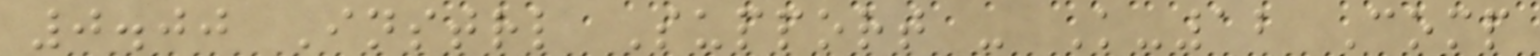0.00 Instrl Support - K-12 Comp
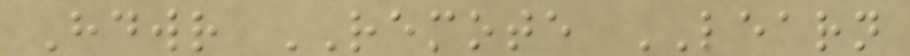Hdwr REMOTE LEARN
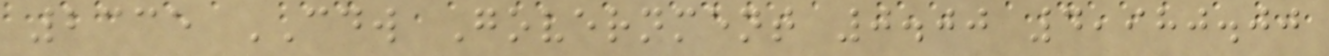2335 CDW Government 0.00 4,980.00
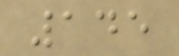145
